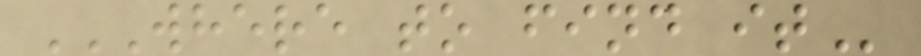WHERE TO FIND IT
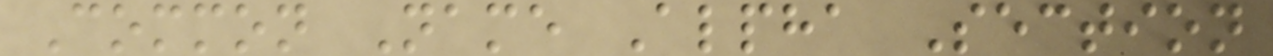Common Name Alpha Section
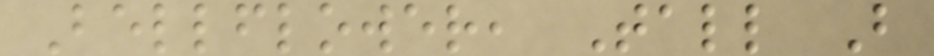Bellflower, Tall B
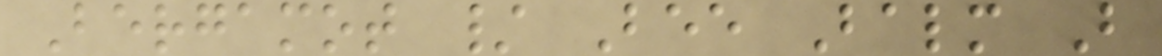Bergamot / Bee Balm B
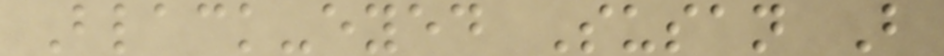Black-eyed Susan B
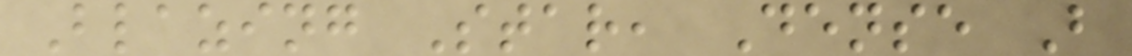Blazing Star, Dense B
